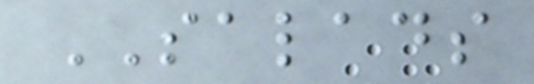SALADS
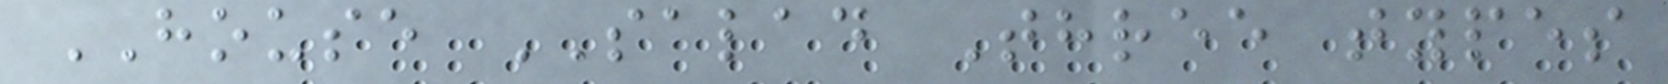HOUSE SALAD Three types
